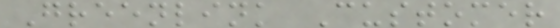Greenlink Customer
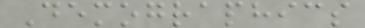Demographics
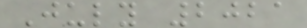July 2021
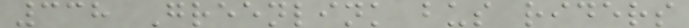338 Greenlink bus riders
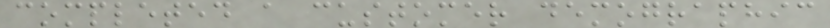completed a customer demographic
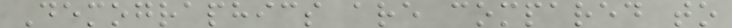Demographics are compared to
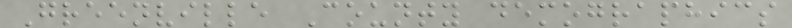Greenville County demographics
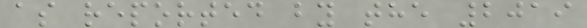as reported by the 2019
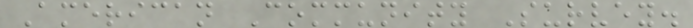American Community Survey.
